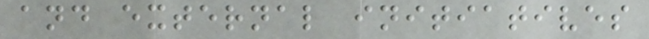and external initiatives
